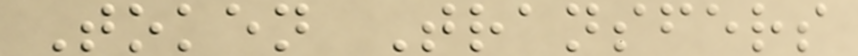Token Transfers
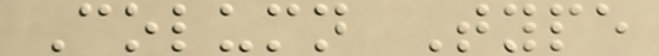Column Type
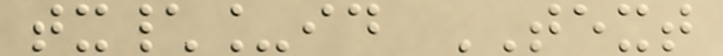tx\_id TEXT
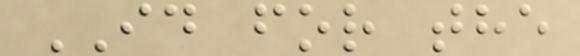ID for the
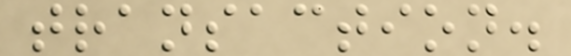transaction.
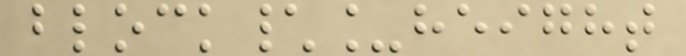block\_height
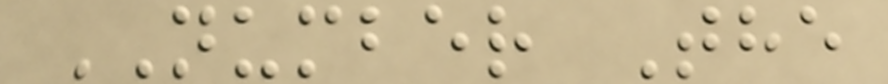NUMBER The
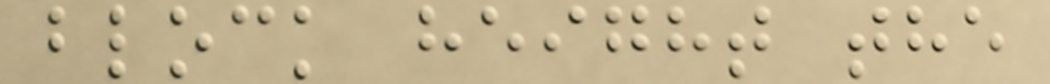block height the
